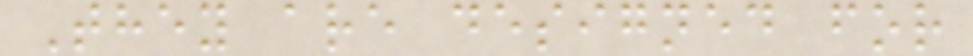They are designed for
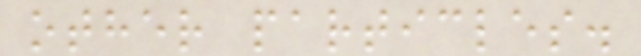other particles.
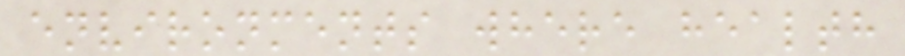environments where health
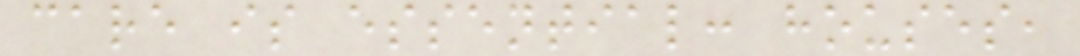care is essential: houses,
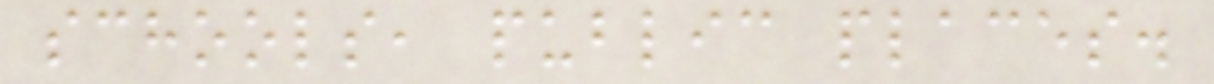schools, public places.
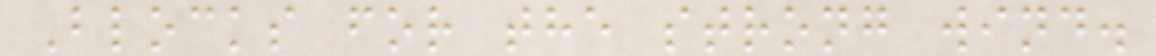Blocks for the strong wind.
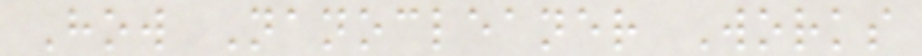How Nanocleaner Works
